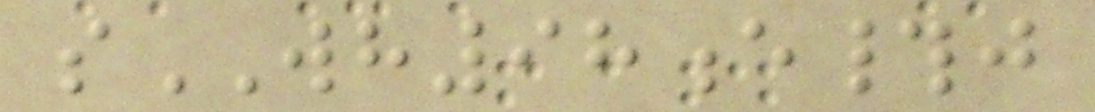sWH98e#j
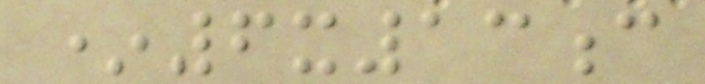*6x13c
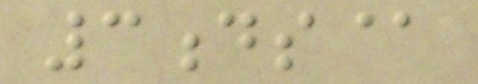3ds@
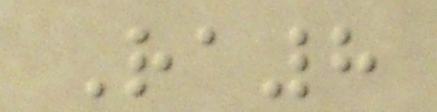Ra8
